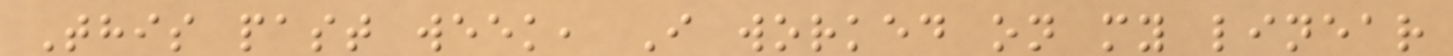This past week, I worked on my linear
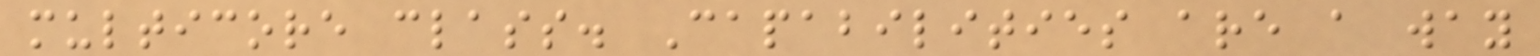multicore class. Capabilities are a way
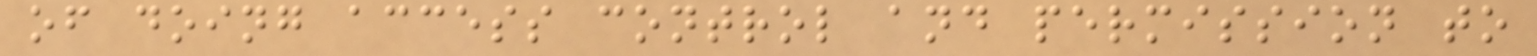of doing access control and permission to
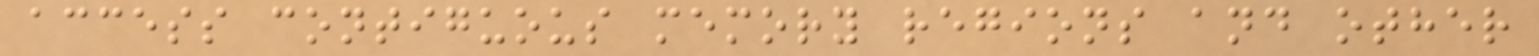access contiguous memory regions and other
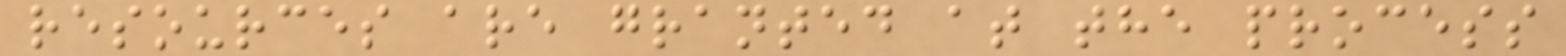resources are granted at the process
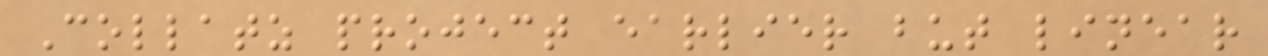Collatz project earlier but linear
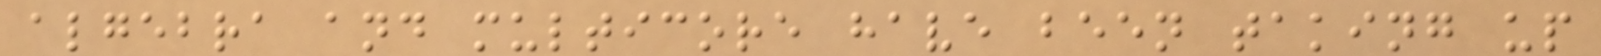algebra and multicore have been taking up
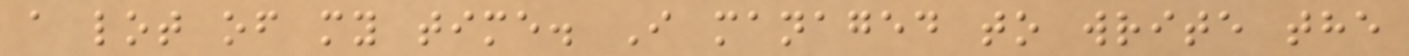a lot of my time. I managed to write the
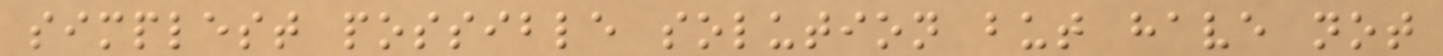simplest possible solution but have not
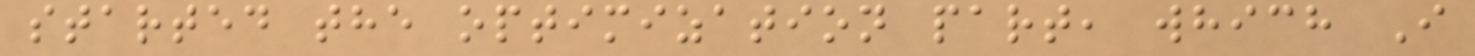started the optimization part, which I
